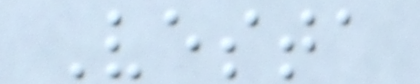Vesta
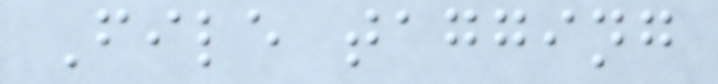File tagging
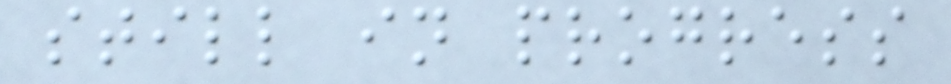still in progress
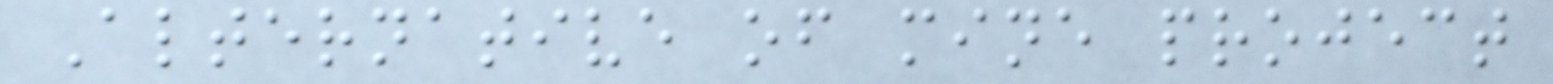Alternative of mine project
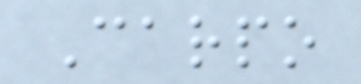Carpo
